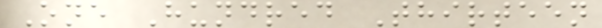One Hundred Thirteen
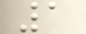1
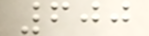600
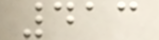413
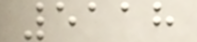5118
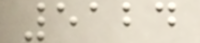5124
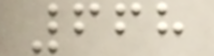668
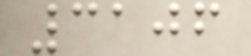3106
